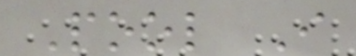Pool I
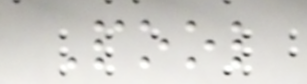Pool
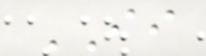II
